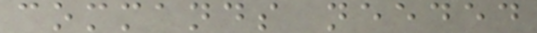commands needed
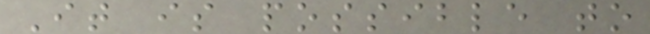It is possible to
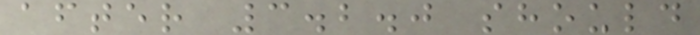after 3.2.0 should
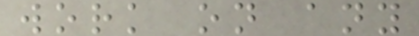work on any
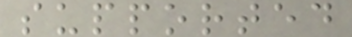supported
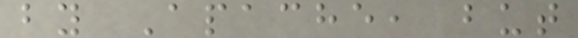by Apache, but
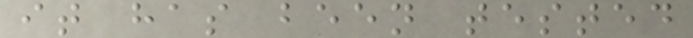it has been tested
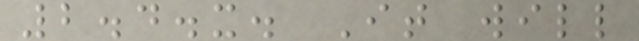2.4.x. It will
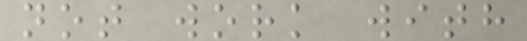not work with
